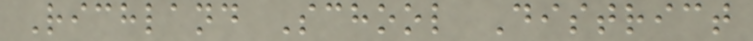Richland School District
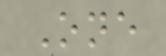One
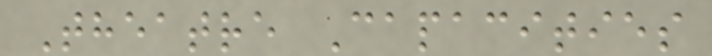Theatre Capacities
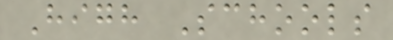High Schools
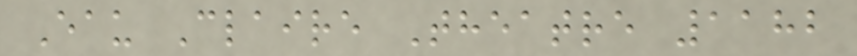Eau Claire Theatre 1182
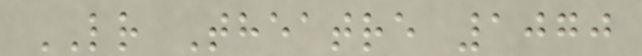LR Theatre 1070
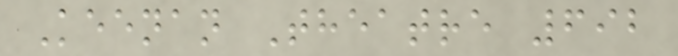Keenan Theatre 692
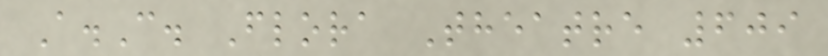A.C. Flora Theatre 609
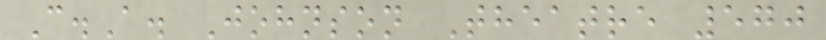C.A. Johnson Theatre 570
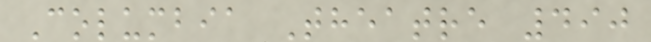Columbia Theatre 490
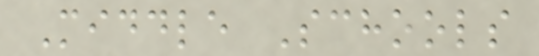Middle Schools
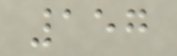157
